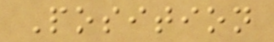Position
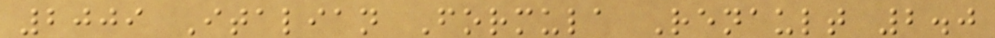2009 Italian Formula Renault 2.0
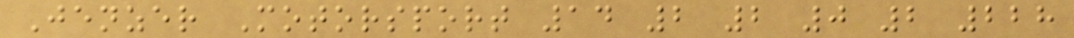Jenzer Motorsport 14 2 2 0 2 228
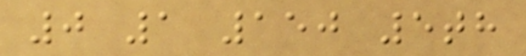0 1 150 5th
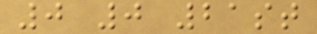0 0 21st
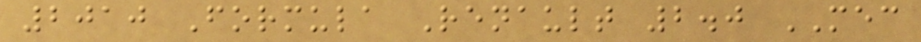2010 Formula Renault 2.0 MEC
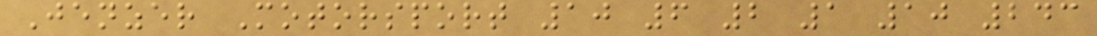Jenzer Motorsport 10 6 2 1 10 243
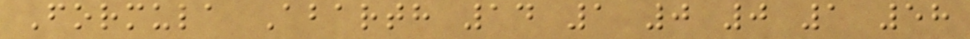Formula Abarth 14 1 0 0 1 58
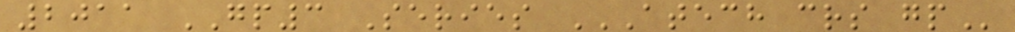2011 GP3 Series ATECH CRS GP
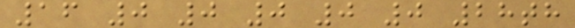16 0 0 0 0 0 28th
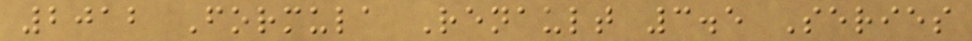2012 Formula Renault 3.5 Series
